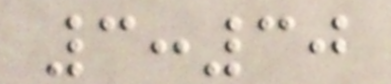3:30
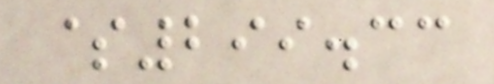$299.33
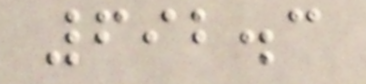692.3
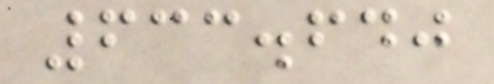633.640
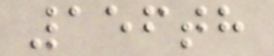156th
